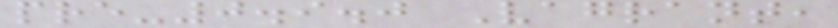pre-0.9.0 Vagrant,
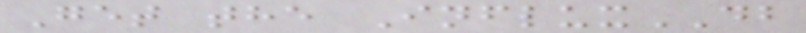Get the InfluxDB
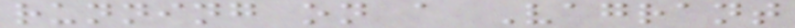running on a Vagrant
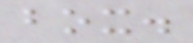box.
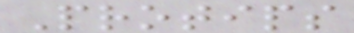Protips
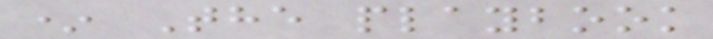* The playbook
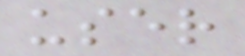user
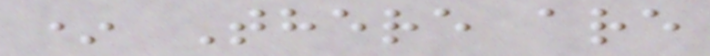* There are
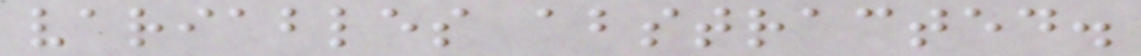variables abstracted.
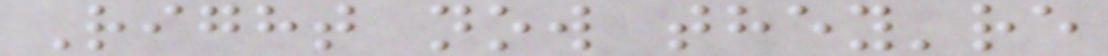Right now they're
